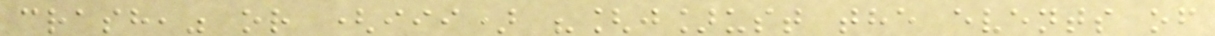crash," or (iii) "[j]ust the events of
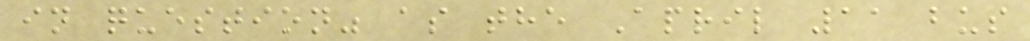in question" as the April 11 bus
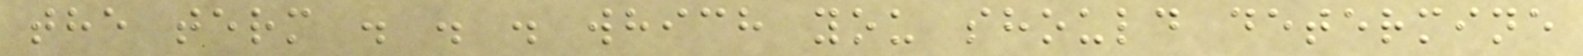the term . . . which you should determine
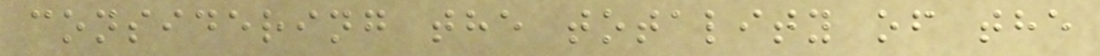considering the totality of the
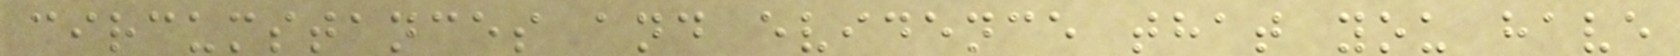circumstances and evidence that you have
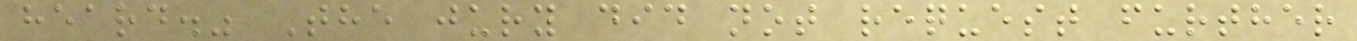heard." The jury did not request further
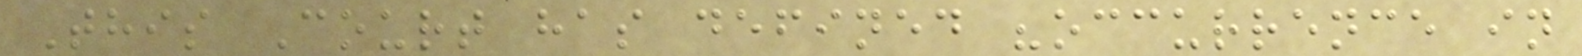This Court has defined "occurrence in
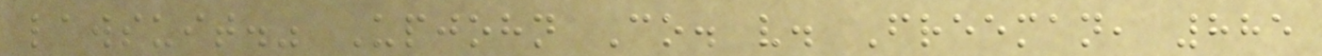lawsuit." Upjohn Co. v. Freeman, 885
